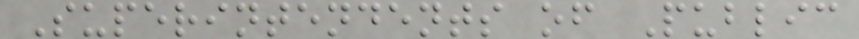Superintendents of Public
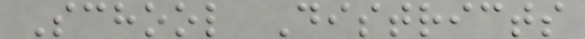School Districts
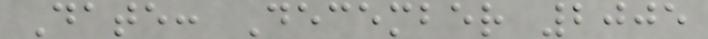Date: December 2005
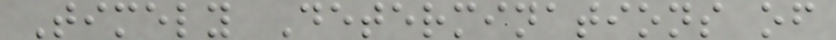Timely Determinations of
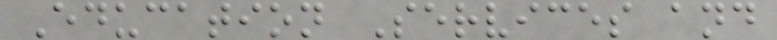Education Services and
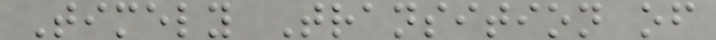Timely Transition of
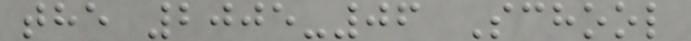the 2005-06 School
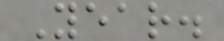Year.
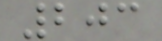203
